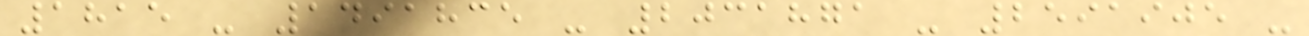1815 - 1491835 - 2031871 - 2591905 -
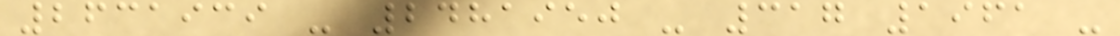2631939 - 2481950 - 317 1961 -
